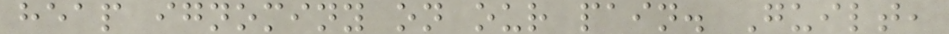heap ignominy on our pain. Guilt,
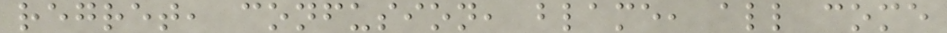regret, confusion, blame, all come
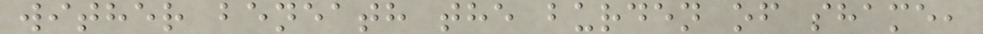wither beneath the burden of shame,
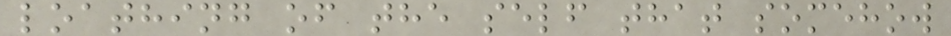loathing of the self that somehow
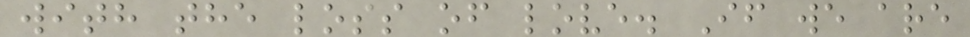with the loss of love. If we are
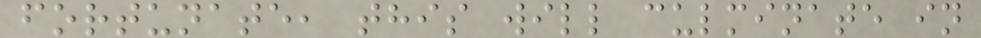fortunate, this will culminate in
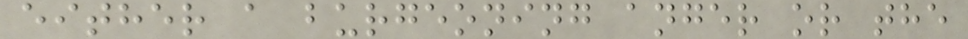either a burgeoning anger or the
